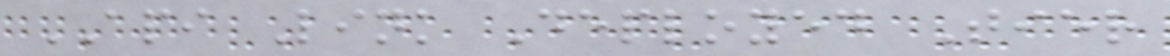API Link Deployed Tier
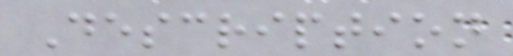Description
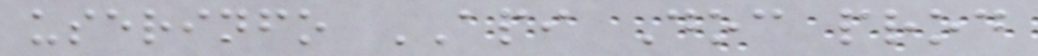userinfo API Doc prod
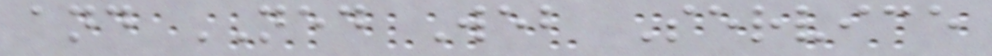and NED Web Service
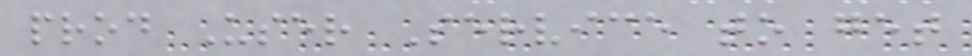prod User Service to get
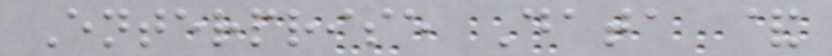Enterprise Data &
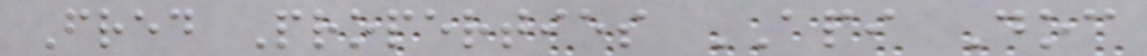Fred Properties API Doc
